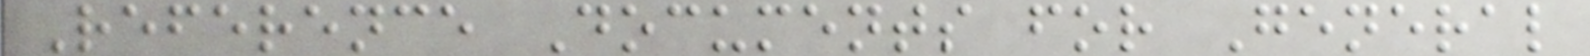Reference Documents for General
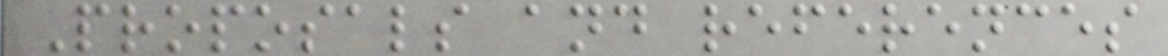Proposals and references
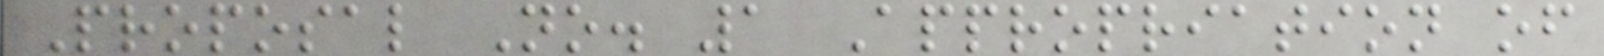Proposal No. 1 Appropriation of
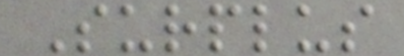Surplus
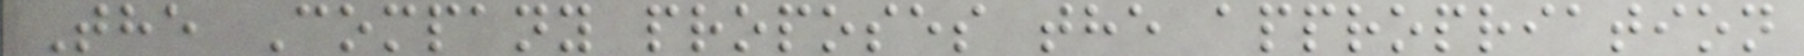The Company proposes the appropriation
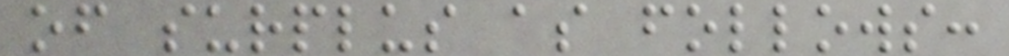of surplus as follows:
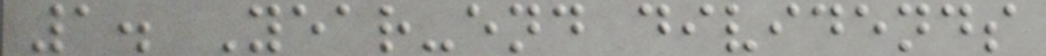1. Year-end dividends
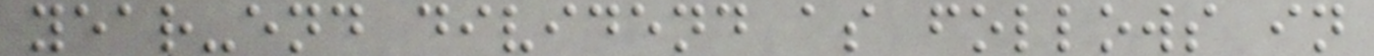year-end dividend as follows in
